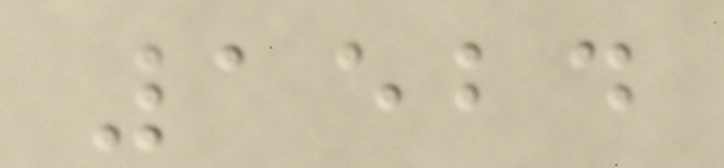1524
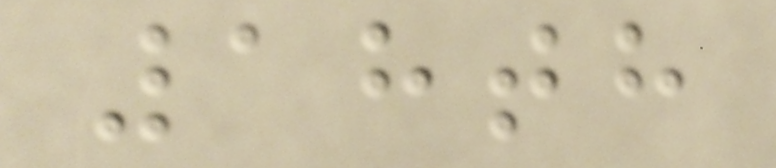18th
